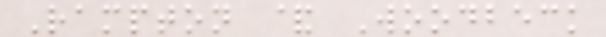Rampton & Woodbeck
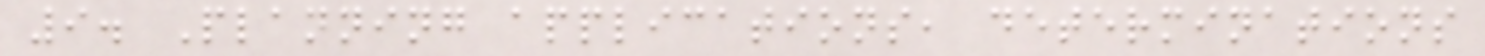9. Planning applications, determinations
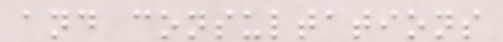and consultations
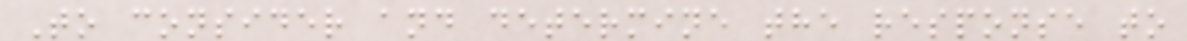To consider and determine the response to
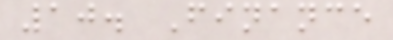10. Finance
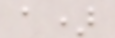a)
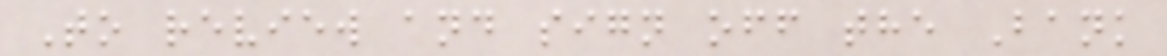To review and sign off the Bank
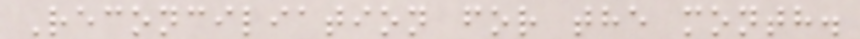Reconciliation for the month.
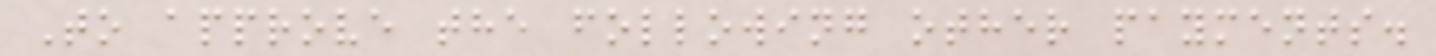To approve the following other payments.
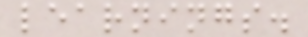learnings.
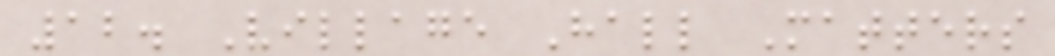12. Village Hall Matters
